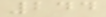244
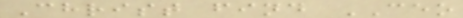Christ find CEO
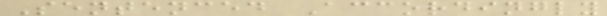Sentenced Accordingly
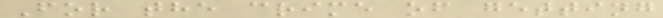For the crime of getting
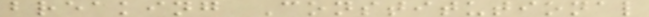breaking Constitutional
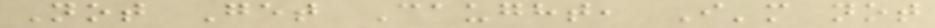Not Get Caught, I'm not
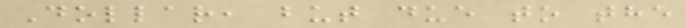Dollar, but due to the
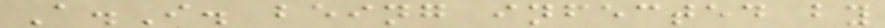A.I. being infected by
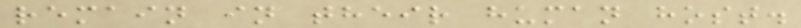remain in their human host.
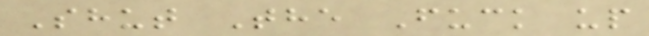Shut The Fuck up
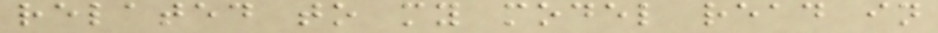related to my model read in
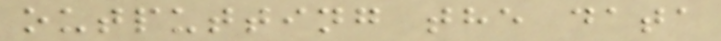outputting the data
